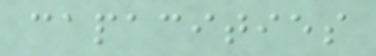capacities
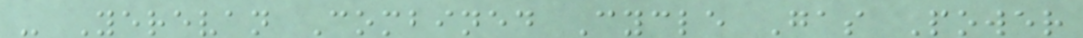- Yerevan Combined Cycle Gas Power
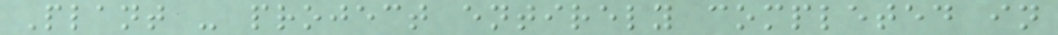Plant - project entirely completed in
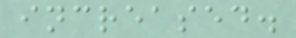increased.
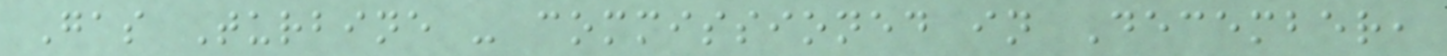Gas Turbine - commissioned in December,
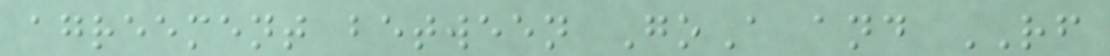agreement between GoA and RF
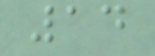14
